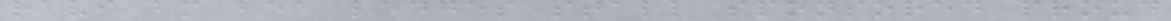ravi bm bea ledges stall sponsored proud
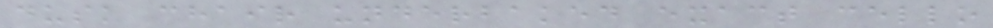dusk chair underbaked exact cello
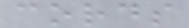cords
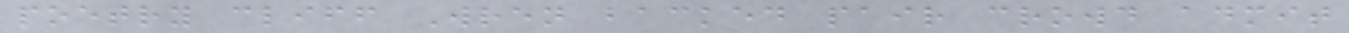poetry cliff Wren backed pair crowd admit
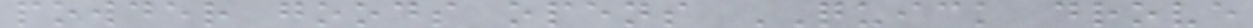powder goods opens QUICK drove
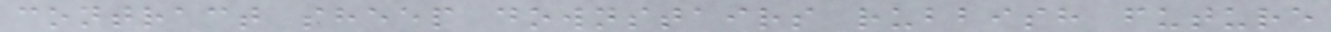contract sheep downstairs rubbish future
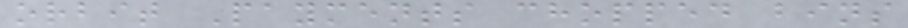orbit Payments chopped bins
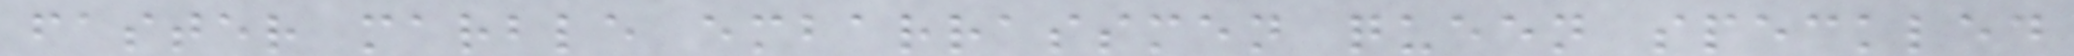faster marble embarrassmen queen speckled
